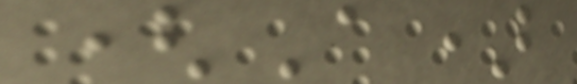(A)
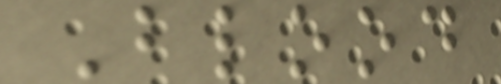Blood
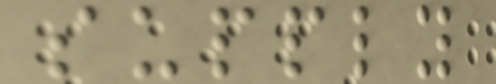supply
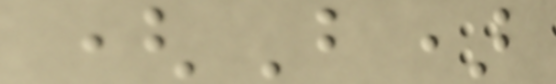(B)
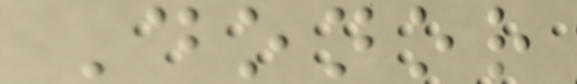Donor
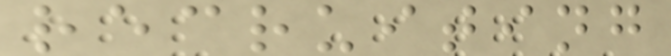recruiting
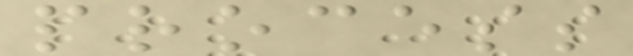process
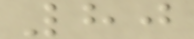80
